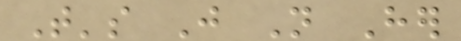That's Just Not Her
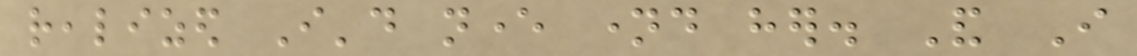realized I'd never named her. And I
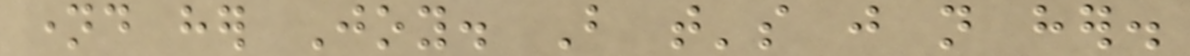named her Joy. But that's just not her.
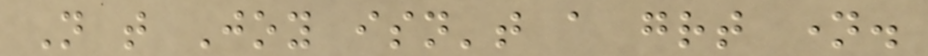Not that Joy isn't a great name.
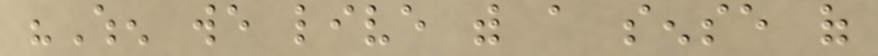"When we live with a sense of
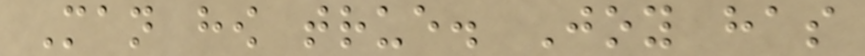Man how true. Joy has
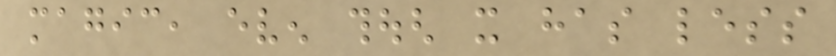magic, even though it has less
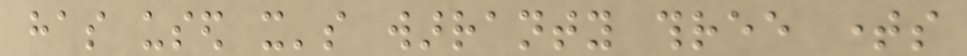has used it's warranty three times
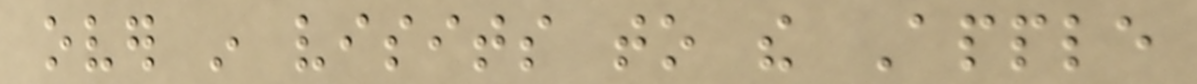over in visits to the Apple
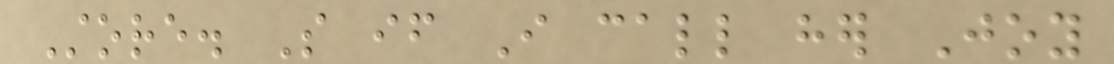Store. So if I call her Joy
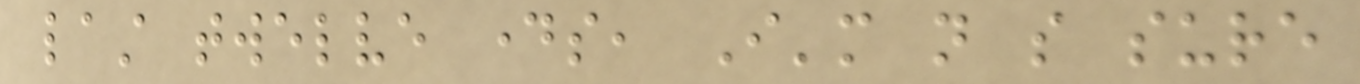last twelve days, I'm not so sure
